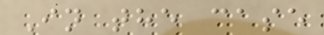In the case
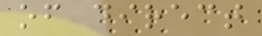of direct
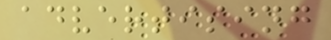advertising
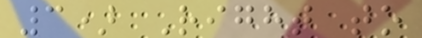3) Right to
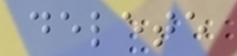delete
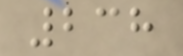238
